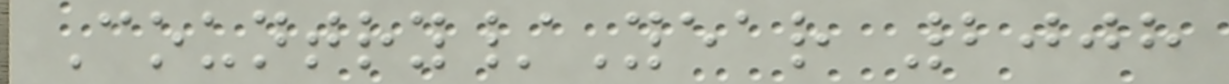Country/Year 2008
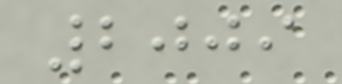2009
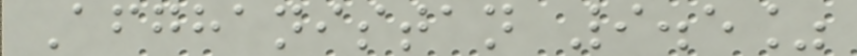Afghanistan 9.5%
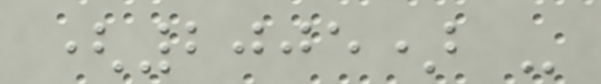(2005) -
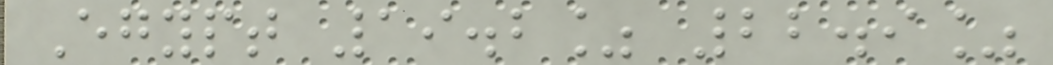Egypt 19.2% 22.9%
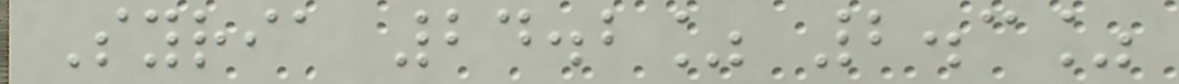Syria 24.2% 2.3%
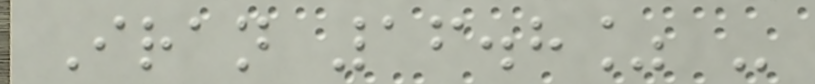Iran 16.8% -
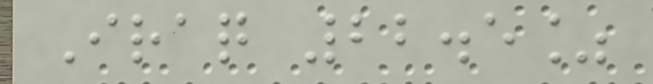Iraq 22.5%
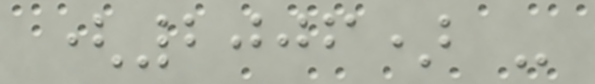(2006) -
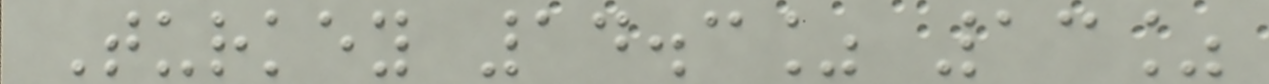Turkey 14.3% 13%
